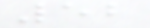52
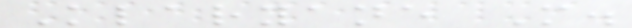Klaryane M.
